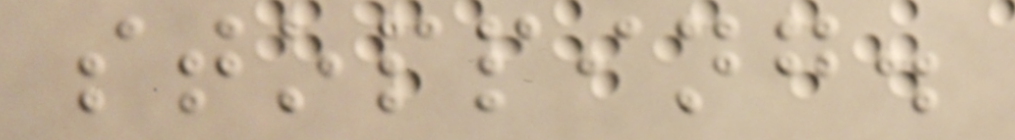stopping.
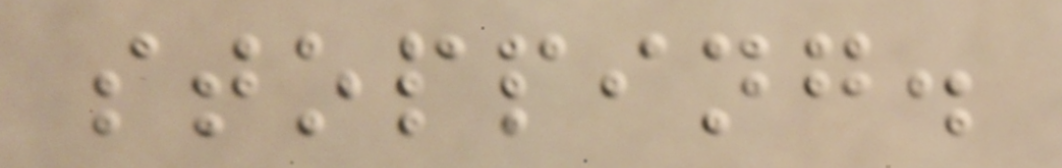stopping.
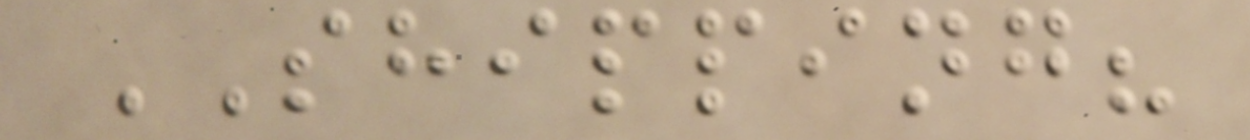SHIPPING?
